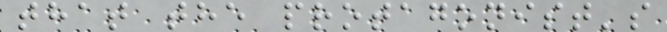that the protagonist's
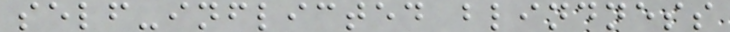self-inflicted blindness
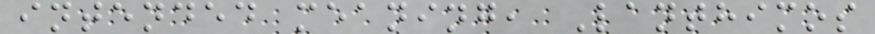intended meaning, Lanthimos
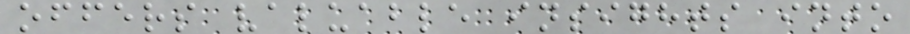offers valuable insights into
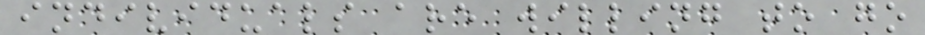individuals are willing to go
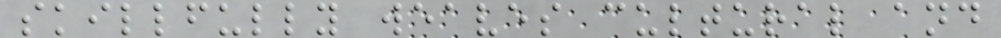skillfully weaves cultural and
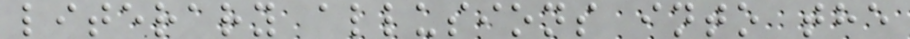literary allusions into the
